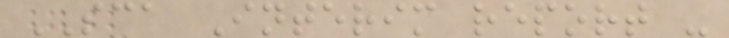SCA Interim report -
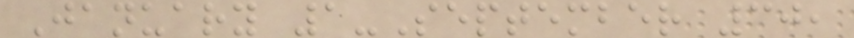January 1-September 30,
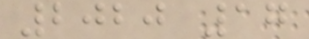2020 17
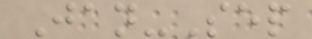Jan-Sep
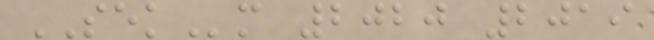SEKm 2020 2019
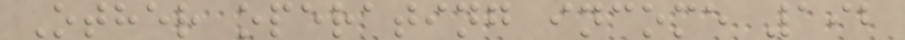Other operating income 192
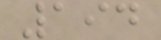194
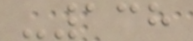-138
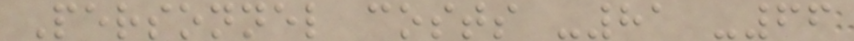Personnel costs -81 -66
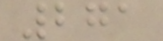271
